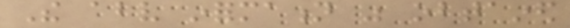The above information was obtained
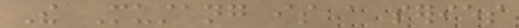The Mustang is a series
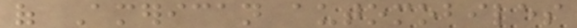of American automobiles
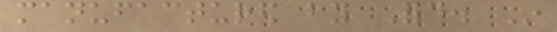manufactured by Ford. In
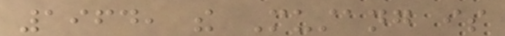1964, the Mustang is
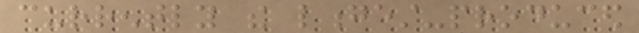currently the longest-produced
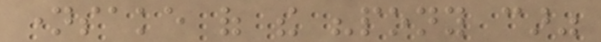namesake of the "pony car"
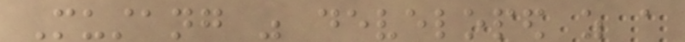Mustang was developed as a
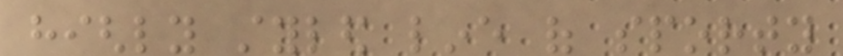highly styled line of sporty
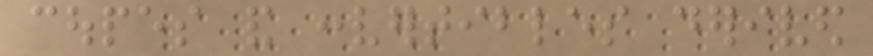coupes and convertibles derived
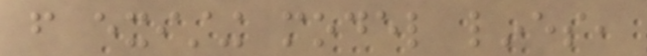from existing model lines,
